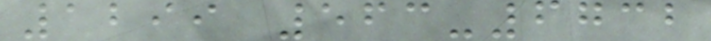1299 563-6732
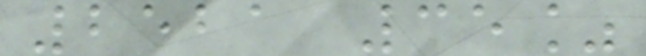2521 35%
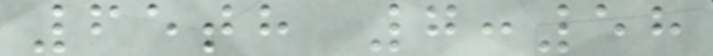65th 7:58
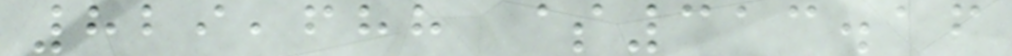829,688 $313.16
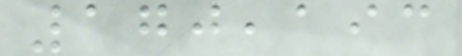170,193
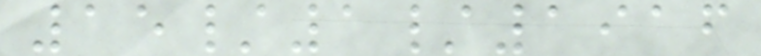15/1/1916
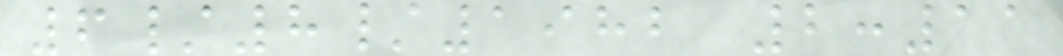6/8/1982 2:11
